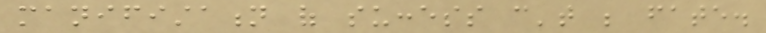manifistation of success can't be fate.
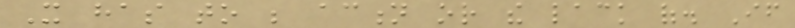It has to be action or the lack of. If
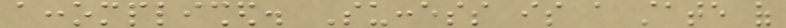accomplished. Success is a state of
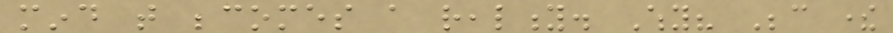mind that becomes a reality. Why? Because there
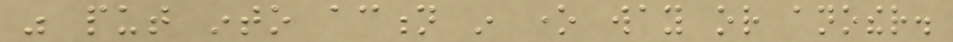was put into action in one way or another.
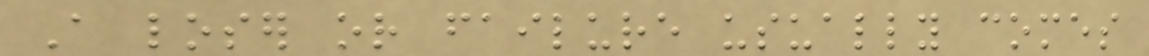A loser or failure usually comes
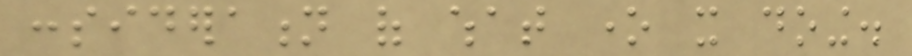consideration of what one it doing.
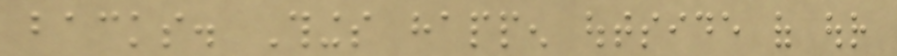backs. Things happen outside of our
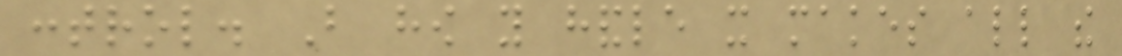control. But how you handle it makes all the
